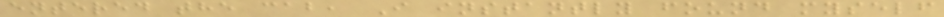entered the cab, I instantly found myself
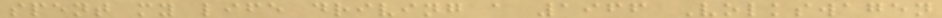spent my life driving a 1966 Volkswagen
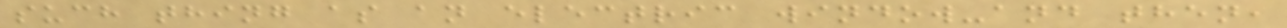such thing as an electric window-and then,
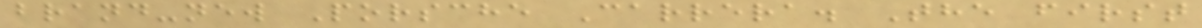brand-new Porsche Carrera. The first
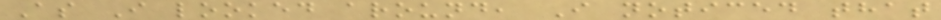As I looked around, I noticed that
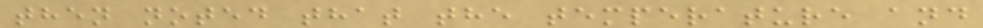then noted that the temperature and
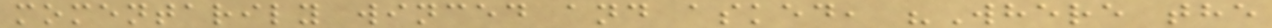momentarily winced and asked, "Where the
